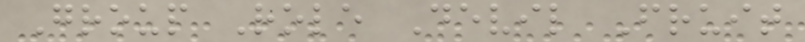Group Role Devil Fruit
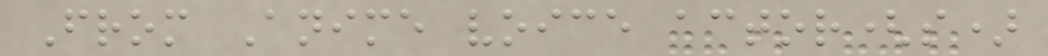From Anime voice actor(s)
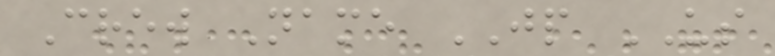Crew Name JP US
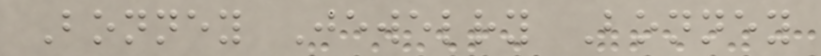Bonney Jewelry Bonney
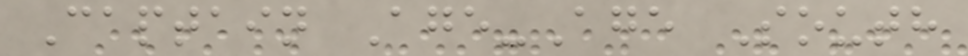Captain Age-Age South
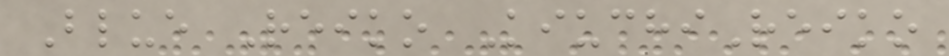Blue Reiko KiuchiReiko
